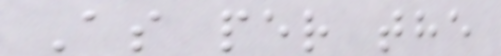As per the
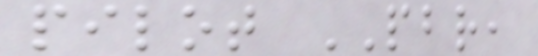pilot PBR,
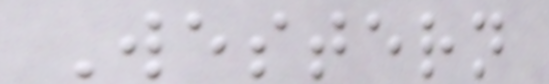Western
